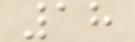18
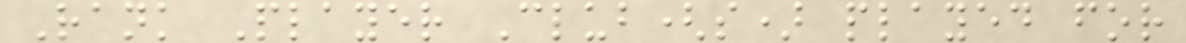Rank Player Club(s) played for
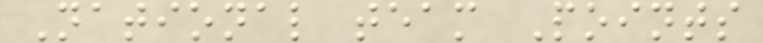National team Points
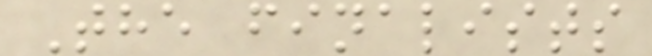The finalists
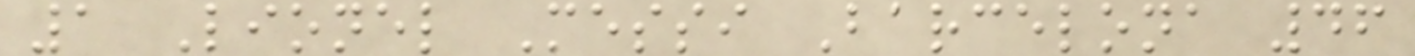1 Lionel Messi Barcelona 46
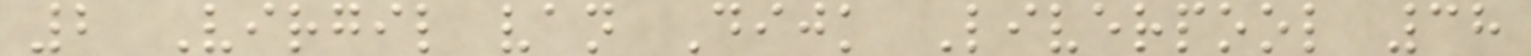2 Virgil van Dijk Liverpool 38
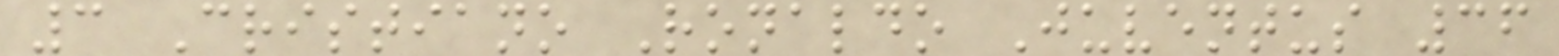3 Cristiano Ronaldo Juventus 36
